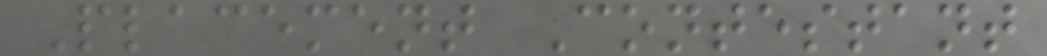Placement Contestant
